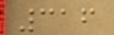316
